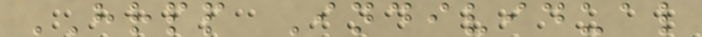HRPP Individual
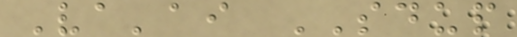Va'ai SDUP
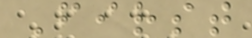First
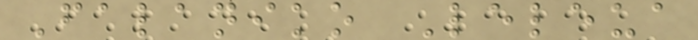Falaniko Leleua
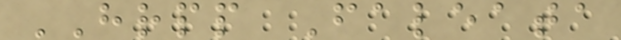HRPP Faleata
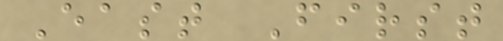East First
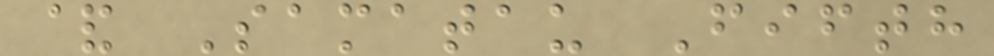& Samatau Fifth
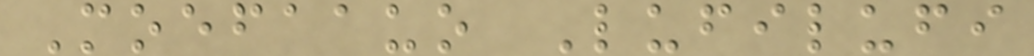Moefaauo Lufilufi
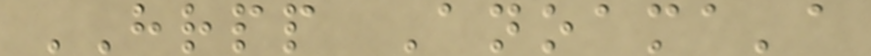HRPP Anoama'a
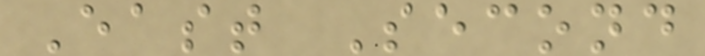East Second
